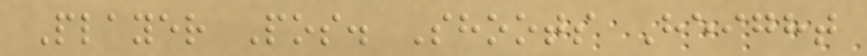Player Pos. Shoots Height
